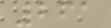261
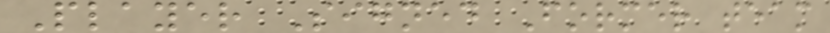Player Signed Former team
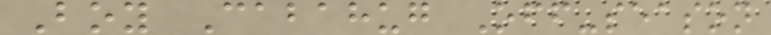Boy Cabahug Off-season
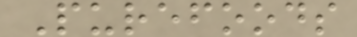Purefoods
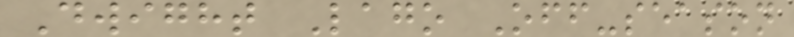Dwight Lago Off-season
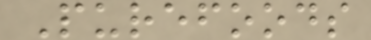Purefoods
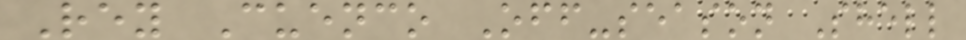Rey Cuenco Off-season Shell
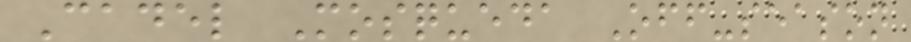Cadel Mosqueda Off-season
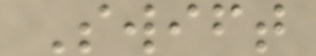Swift
